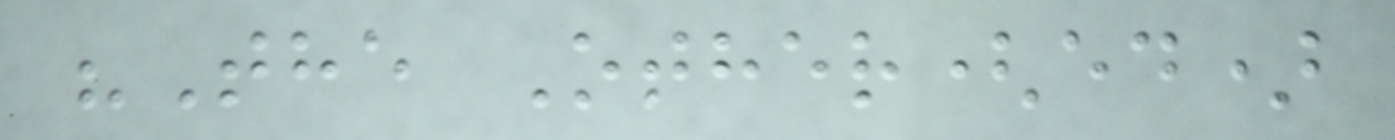"The Other(ed)
